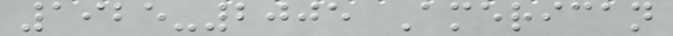1925-2005 American
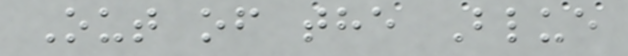Out of the Blue
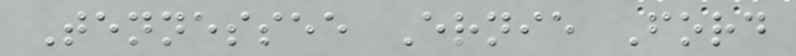Tennessee Ernie Ford
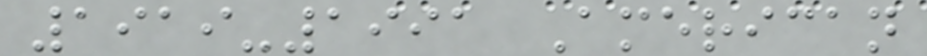1919-1991 American
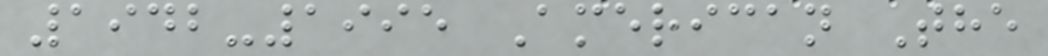1942-1995 American The
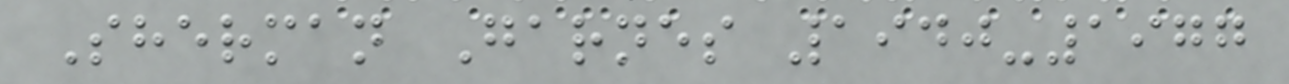Sherman Garnes 1940-1977
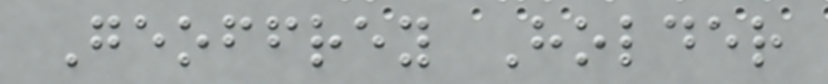Geoffrey Holder
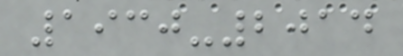1930-2014
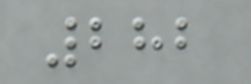282
